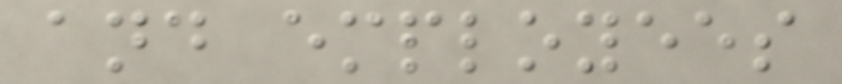and employees
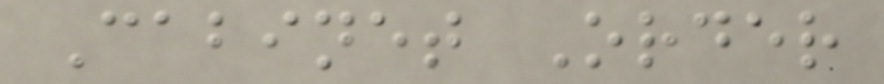Cabinet Order
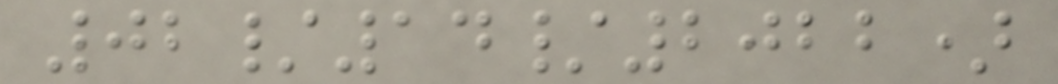02/14/2022)
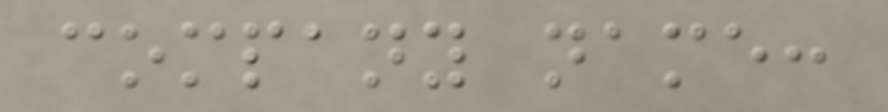company name:
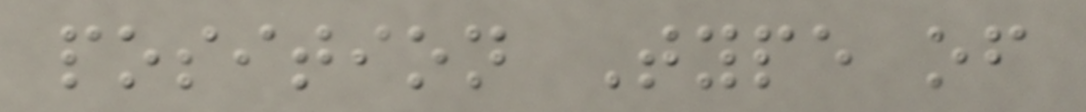position Type of
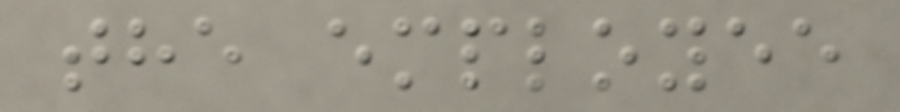the employee
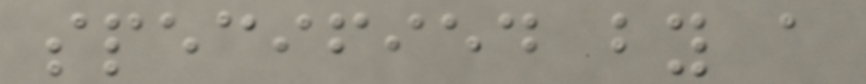specified by a
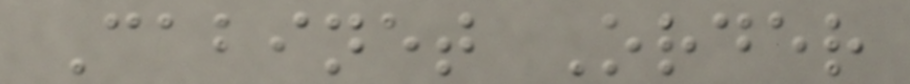Cabinet Order
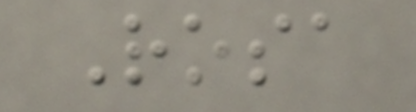Rosa
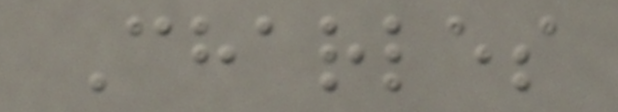Charles
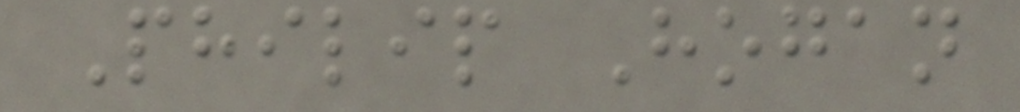Philip Hogan
